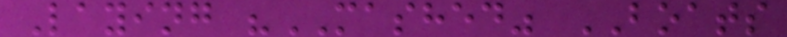Laying "MASHED" BOATS
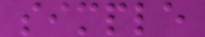simple
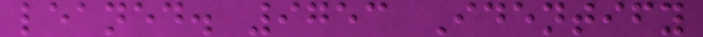leaned. 9753 Identify
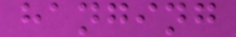hanging
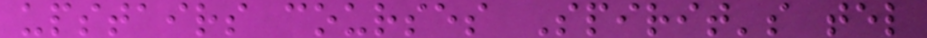upstairs courses Spirit's tel
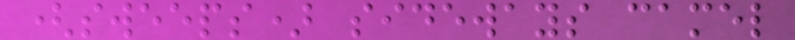(sweeps) sideways camel
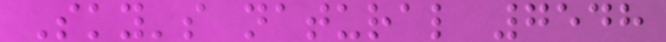Sky's natural 7548
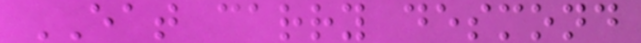EAT carry desmond
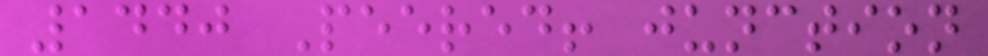1440 Peered! junction
